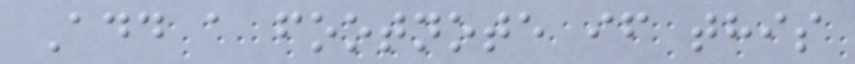Add a footnote if this
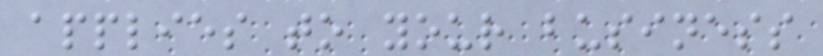applies to your business
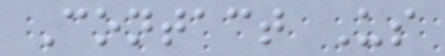Contact Us
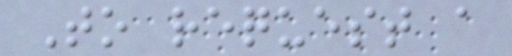To request a
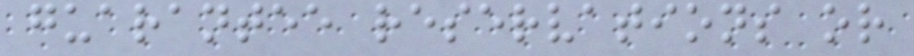guarantee reservations or
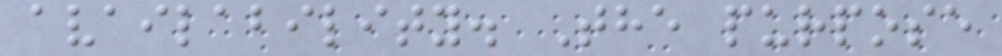availability. The purpose
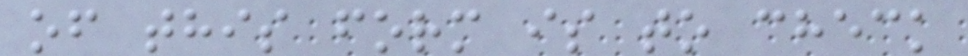of this form is to check
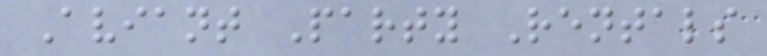Aviant Party Rentals
